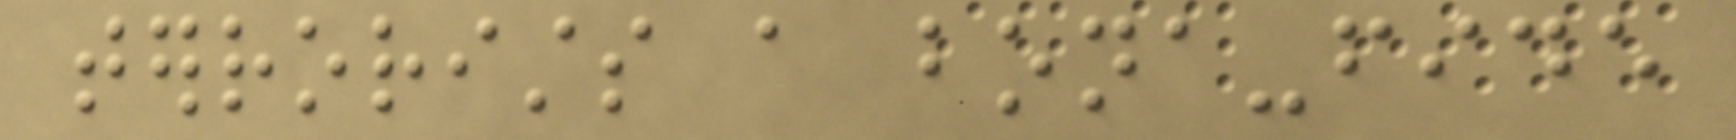terrorists a bona-fide
